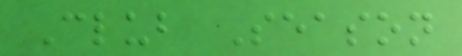Club Season
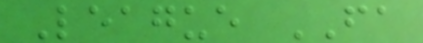League FA
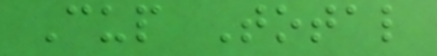Cup Total
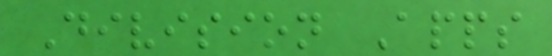Division Apps
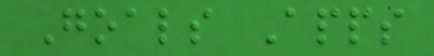Goals Apps
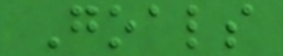Goals
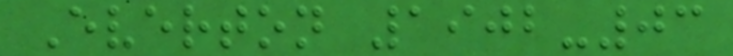Everton 1902-03
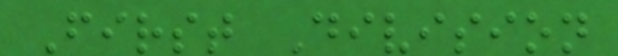First Division
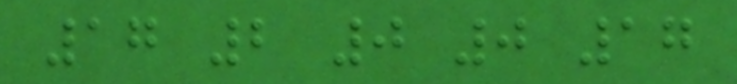17 2 0 0 17
